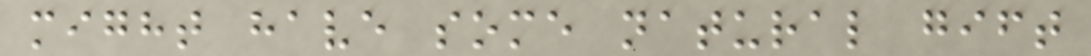might have some natural gift
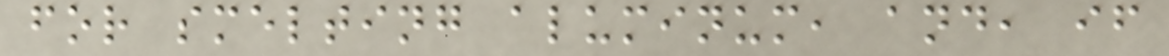for smelting aluminum, and, if
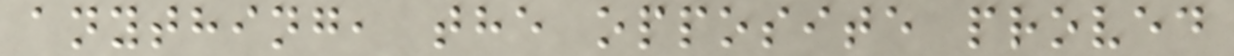anything, the opposite proved
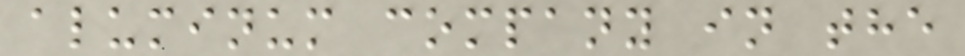aluminum company in the
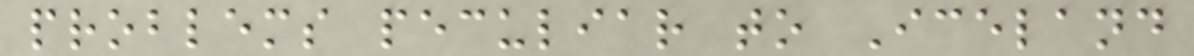problems peculiar to Iceland
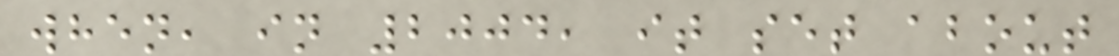when, in 2004, it set about
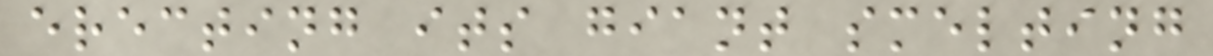erecting its giant smelting
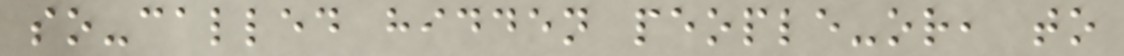so-called hidden people-or, to
